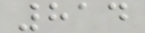814
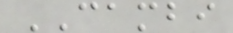CAMBI
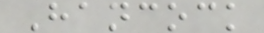Hancock
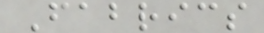Fabrics
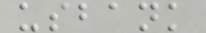usbank
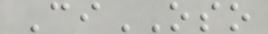CiOSO
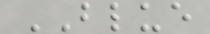BLUE
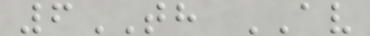6TH AV
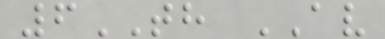6TH AV
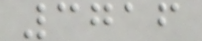3716
